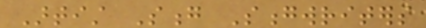Artist Song Songwriters
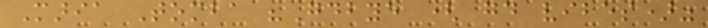Maria Tomba "Goodbye ( good vibes)"
